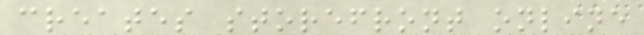creates storefront online
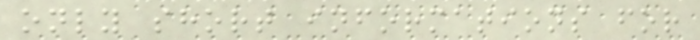only short informations for
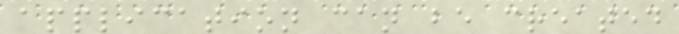application can be created
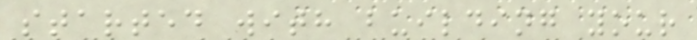started with building your
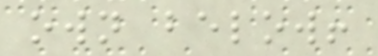own below!
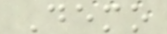Demo
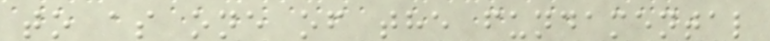to as one of the fundamental
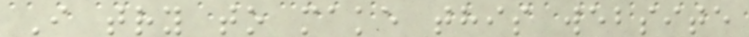I try to make this website
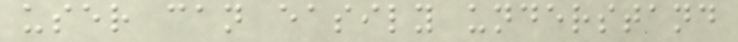user can easily understand
